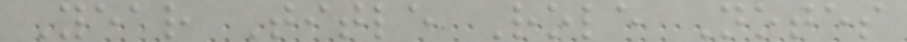Year Title Role Notes
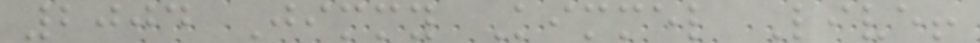2004 Jimmy Kimmel Live!
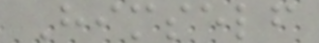Himself
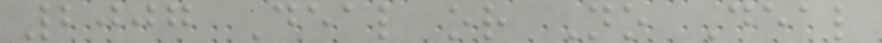2007 Deal or No Deal
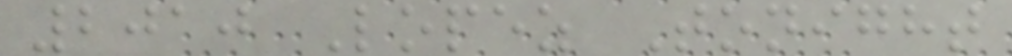2010 Lopez Tonight
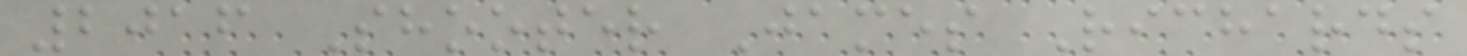2016 Shooter James Richards
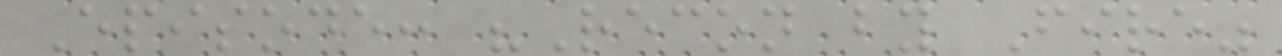Episode: "Recon by Fire"
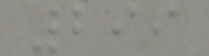299
